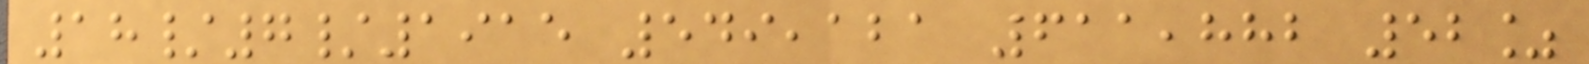18/7/1915 549,121 611,882 52%
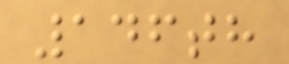146th
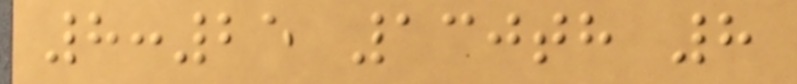8:25 130th 8
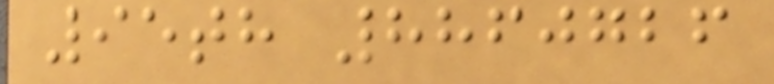95th 8860726
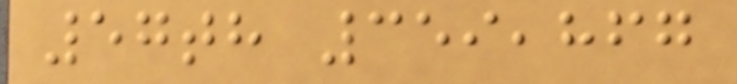57th 359,867
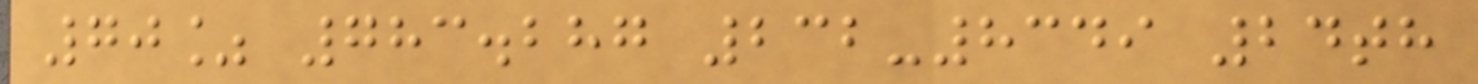70% 783.287 232-8349 24th
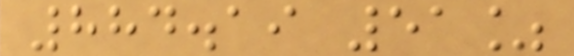884.19 51%
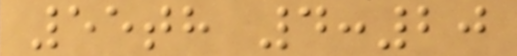55th 4:20
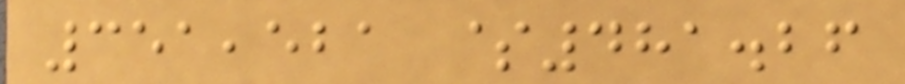351,521 $481.26
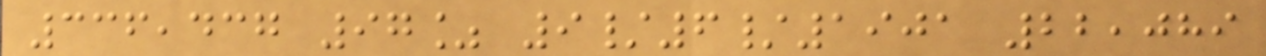336,437 97% 9/6/1901 22,089
